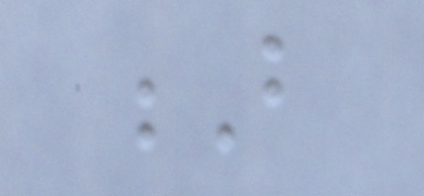B
